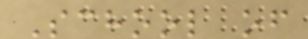School of
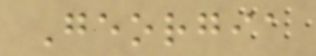Georgia
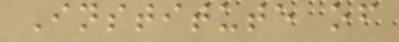Institute of
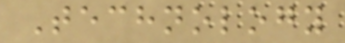Technology
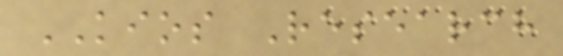KIOS Research
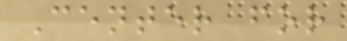Center for
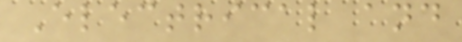Electrical and
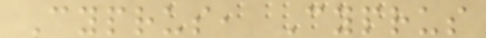Cyprus, Cyprus
